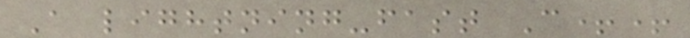A lightning-fast C++
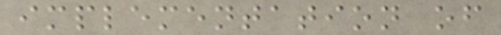implementation of
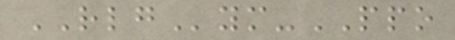RLGym-PPO
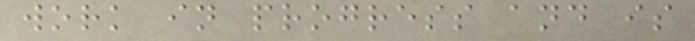work in progress and is
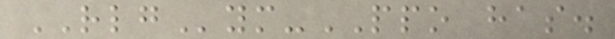RLGym-PPO has.
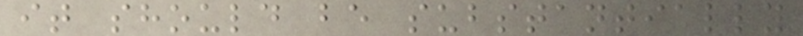it should be substantially
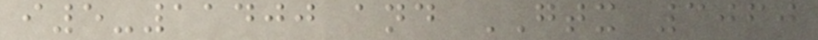i5-11400 and GTX 3060
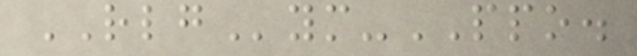RLGym-PPO.
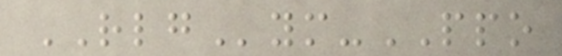RLGym-PPO
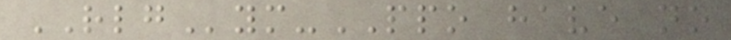RLGym-PPO have no
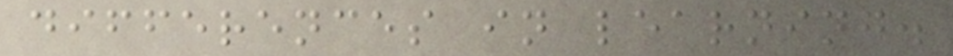differences in learning.
